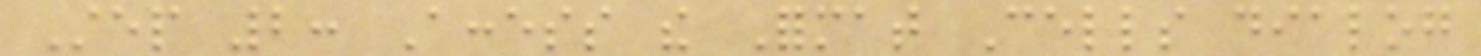Step 2: Access the Format Cells dialog
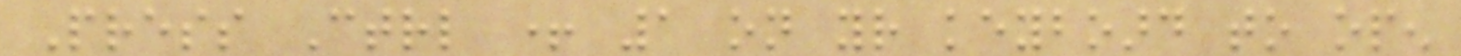Press Ctrl + 1 on your keyboard to open
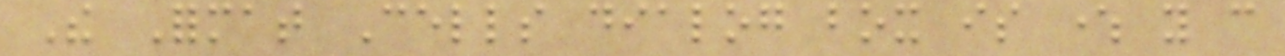The Format Cells dialog box is where you can
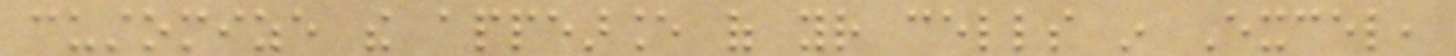customize the appearance of your cells in Excel,
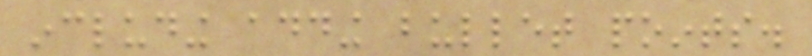including adding bullet points.
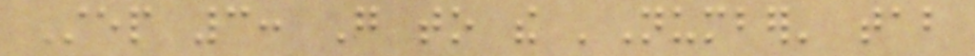Step 3: Go to the 'Number' tab
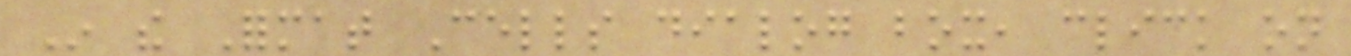In the Format Cells dialog box, click on
